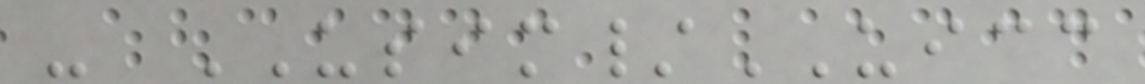- USIM/UICC
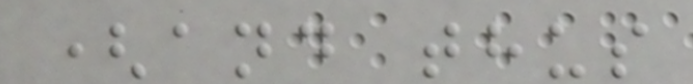(and thus
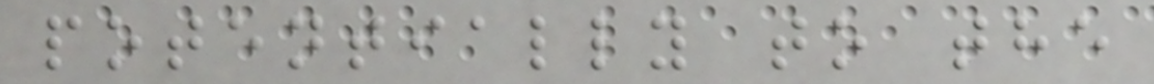potentially to the
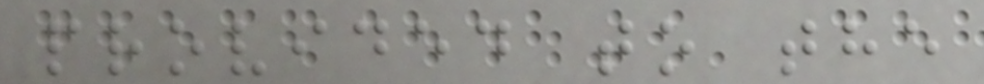provided to the
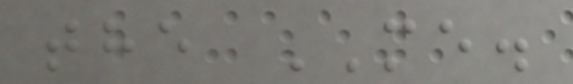the ME.
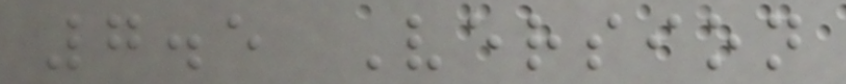7.5 Version
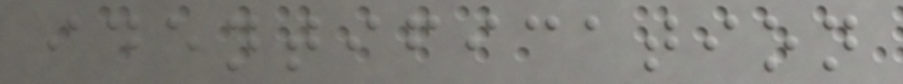identification
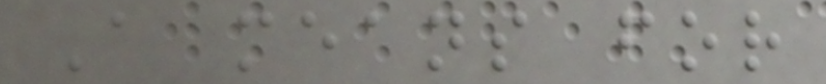A means for
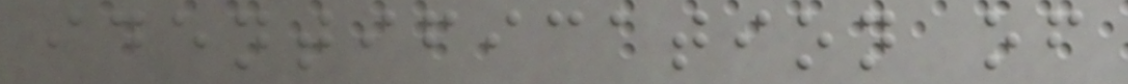identification of
